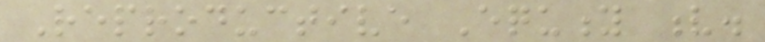Reproductive Equity v.
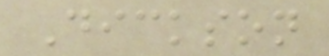Dickson
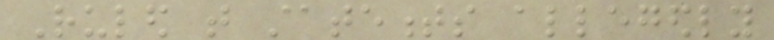Ruled that statements allegedly
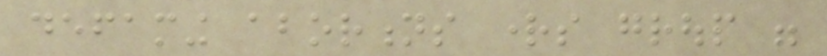defaming abortions rights group were
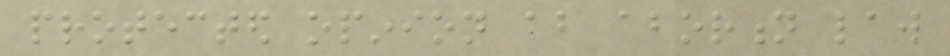protected opinion about abortion law
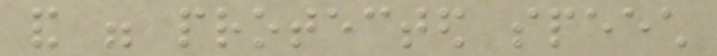and were protected speech
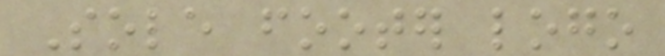Sole footer logo
